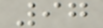97
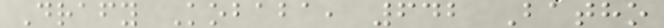Drafy Kobaba, 642 Batho
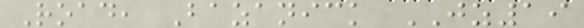Road, Bazanick JZ19
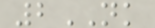2NK
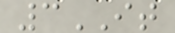3IT
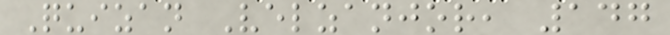Quizan Velzanjor, 147
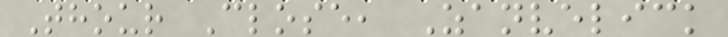Thour Close, Zanvelick
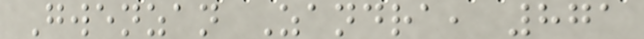Gwenzan Zandra, 871
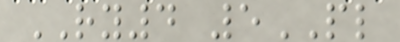RY4 5PL
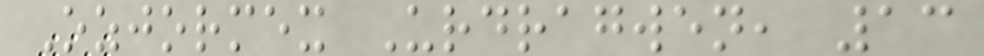Ozjormex Urdragwen, 13
